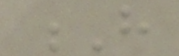H
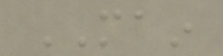MAIN
